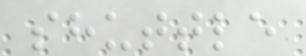shuttle
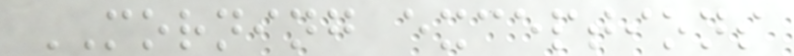MORNING exceptions
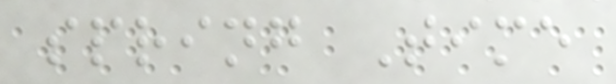spring Time
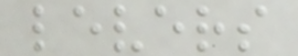levers
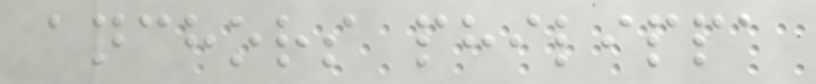anchors philippa
